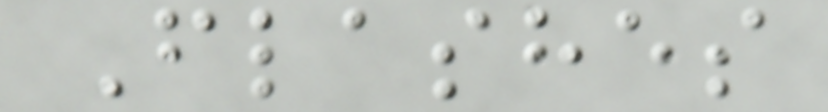Flashes
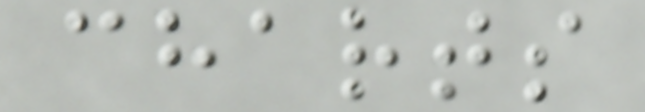charts
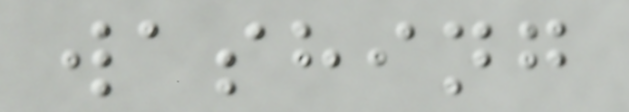washing
